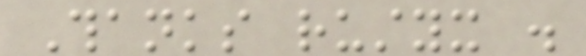Thanks rustyx .
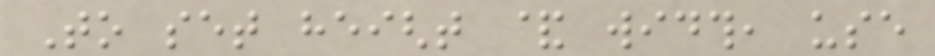To set height & width, use
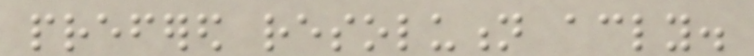prefered resolution accordingly.
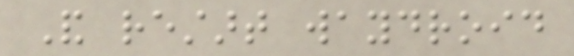And restart waydroid
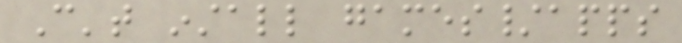Can't install games/apps
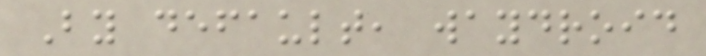By default, waydroid
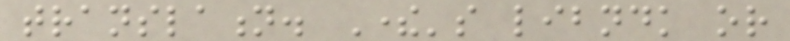translation. There's libndk or
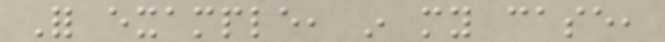For example, in my case,
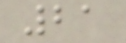21
